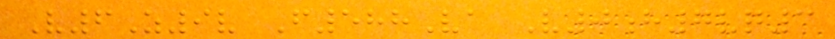V6Z9v F588Va V0h7vq3
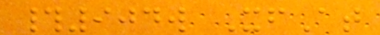#904w XfAt
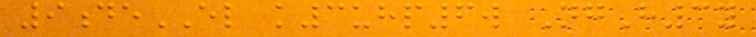9deEL k3uhp6w NgH3y
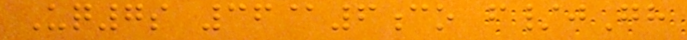Uq7s 36@6co f/jGh
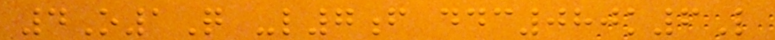4O1Q -l7f ddc080k6L
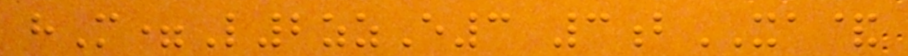hM=L2zzE3 3bXA&
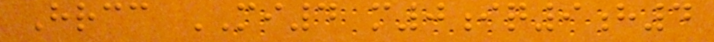Hrcc MI4 m0iq9h4
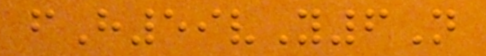fH59vY6N
